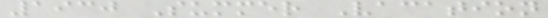1930 Summer Vacation
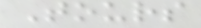Tours
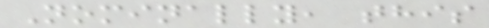Nominally, this
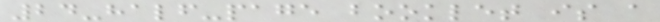24-half-page booklet is a
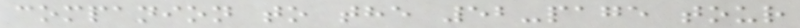companion to the 52-page tour
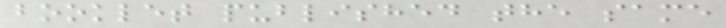booklet published the same
